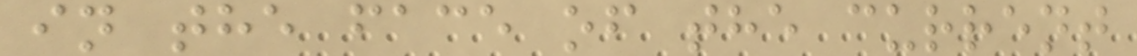in the face of the current
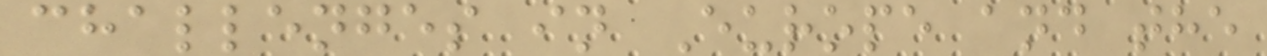challenges in Europe and the
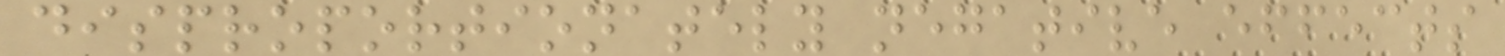disproportionately negative effects
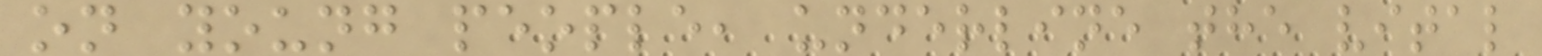on young people, underline the vital
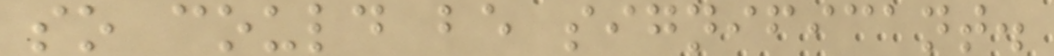so could be significant.
